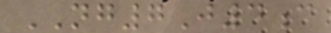NG7J4c
